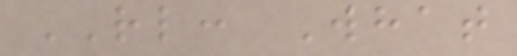RL: What
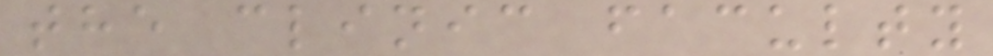the clinic faculty
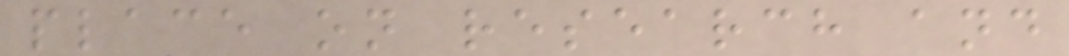place on research and
